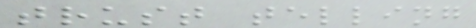trust telling
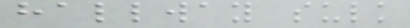hallway sulk
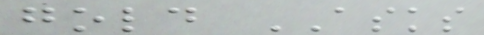gold ASKS
